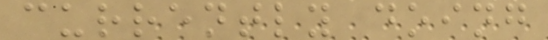currently doing
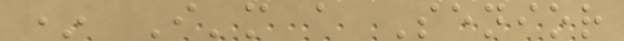* I'm a Senior
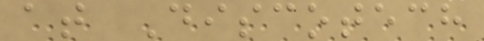at Discotech
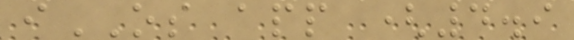iOS app (4.9
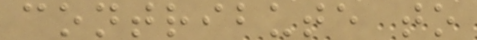contribute to
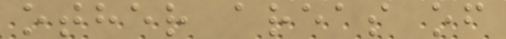other areas of
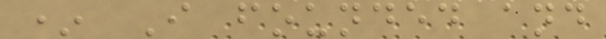* I founded and
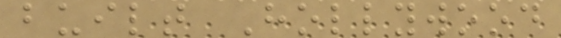built Hollywood
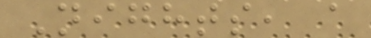Nights, a
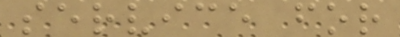service for
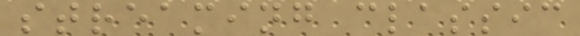streaming classic
